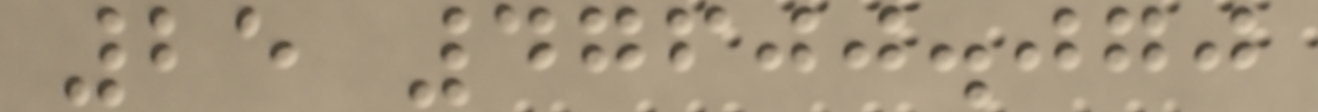25 47600.070
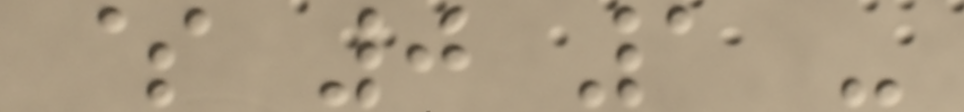$ 0 1 -
